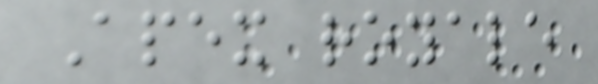Apex royale
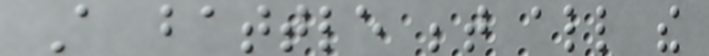A battle between all the
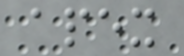apex
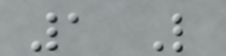1 Like
